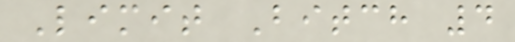Limit Bitch 4
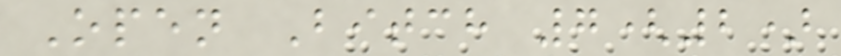Open Bitch 7(2)
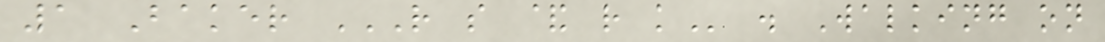1 Baker R S & R K . Walking on
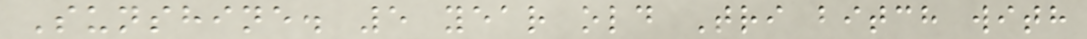Sunshine. 5 year old Tri bitch with
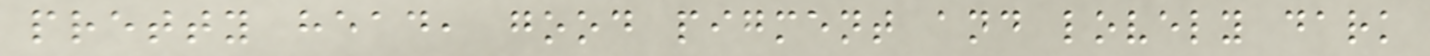pretty head, good pigment and lovely dark
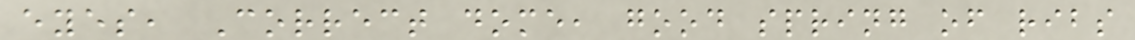eyes, Correct dome, good spring of ribs
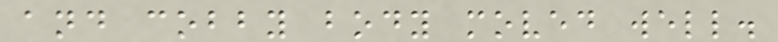and cobby body moved well.
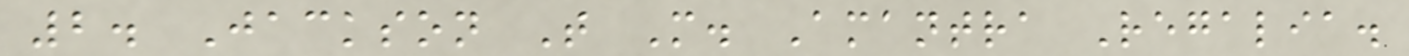2. Jackson T M. Amantra Regalia.
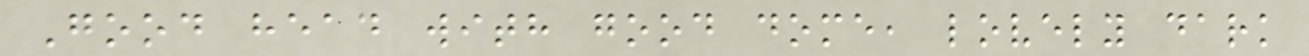Good head with good dome, lovely dark
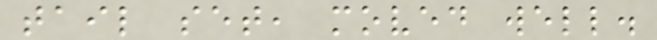tail set, moved well.
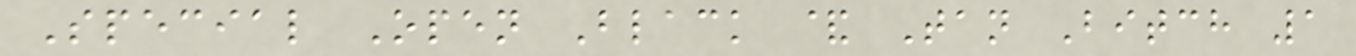Special Open Black & Tan Bitch 1
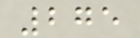275
